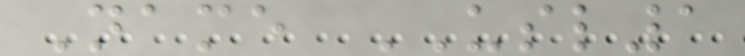Name USL1
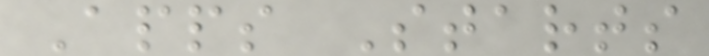Apps Starts
